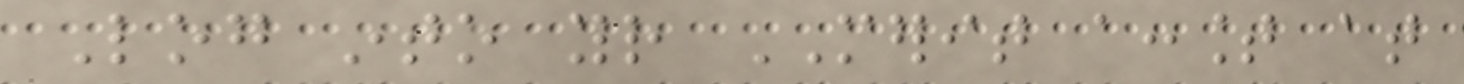Log into your MERIT account at
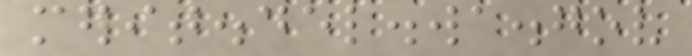merit.del.wa.gov
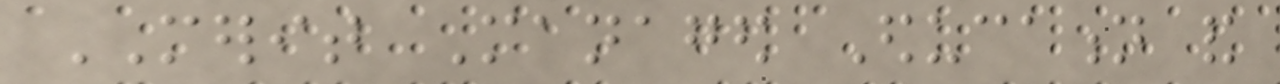MERIT Managed Education and
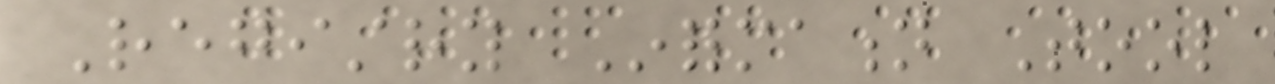Registry Information Tool
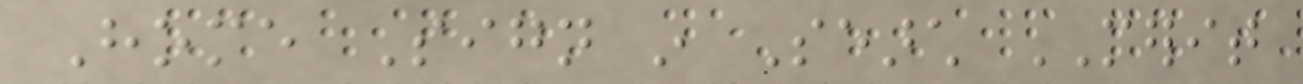Home Sign in Search MERIT
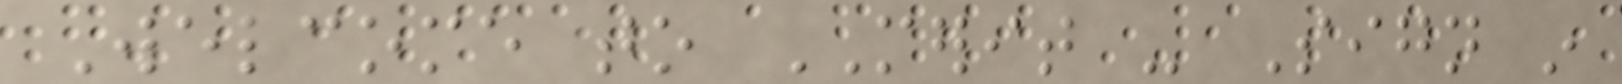Welcome to MERIT - Sign in
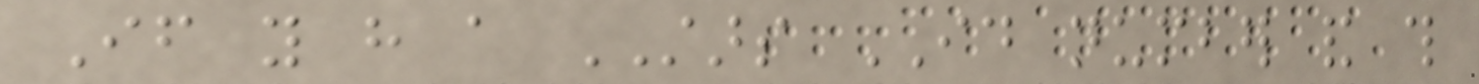If you have a STARS ID number and this
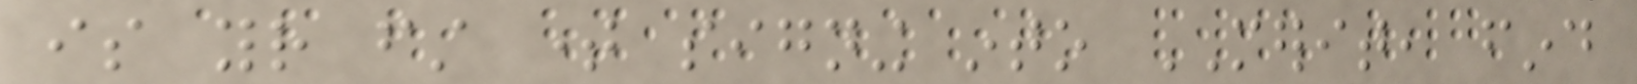is your first time signing into MERIT, find
